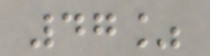47%
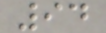94
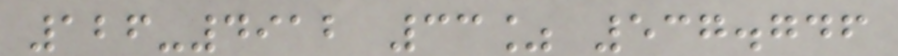126-4912 33% 537.746
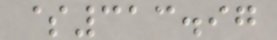$313.97
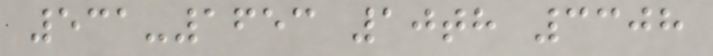531-1653 10th 3308
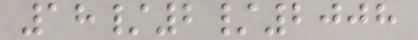18/2/2008
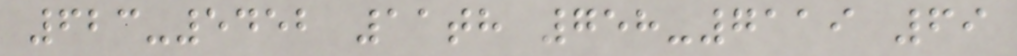623-5452 11th 758-7119 69
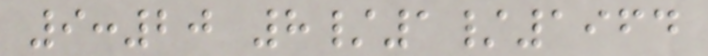9:20 8/1/1964
